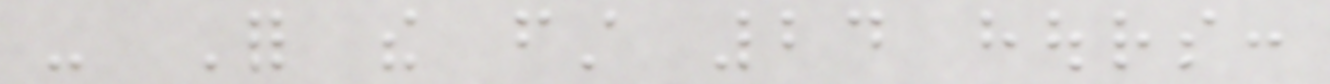- For the first 24 hours:
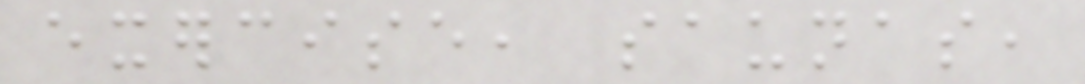exercise, saunas,
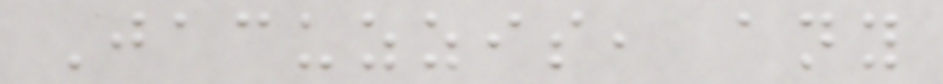Jacuzzis, any
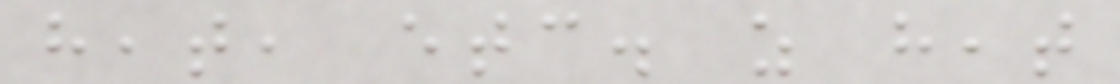heat, etc. as heat
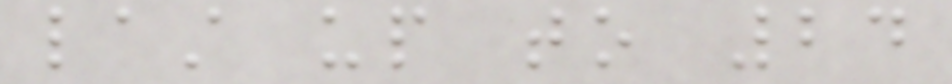last up to 24
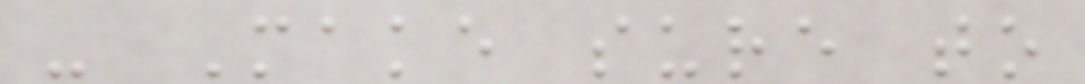- Make sure to
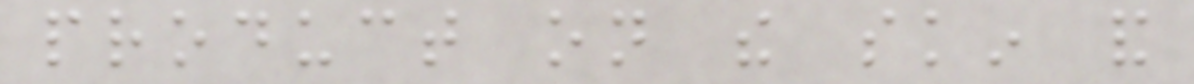product on the skin and
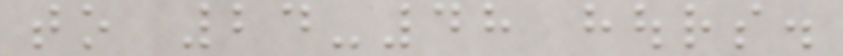to 24-48 hours.
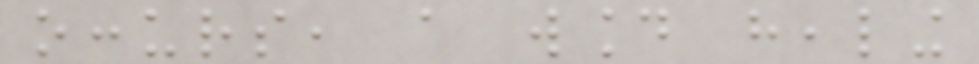occurs, a wound healing
